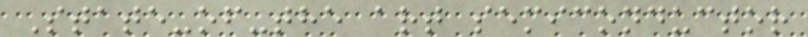State-of-the art semiconductor
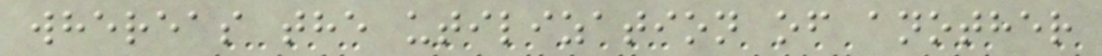whereas the utilization of another
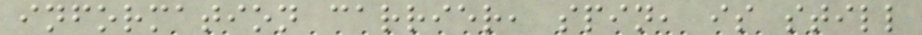information carrier, spin, is still
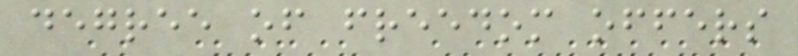degree of freedom offers
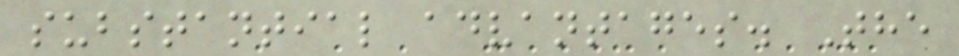substantial advantages. The
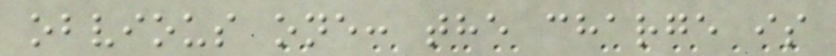obvious one: the charge is
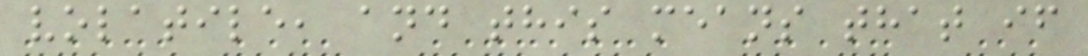volatile, and this means that if
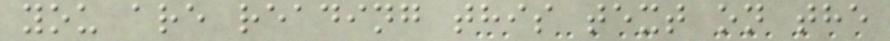you are reading this text on the
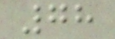78
